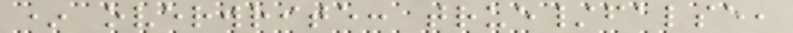* overwrite: true/false,
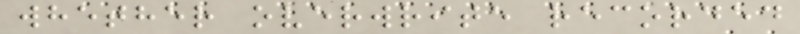whether overwrite recorded
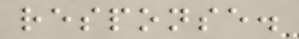response.
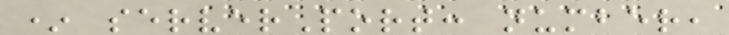* serverPort: number,
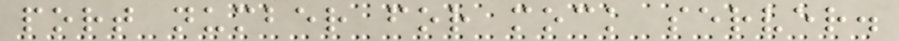port number for mock server.
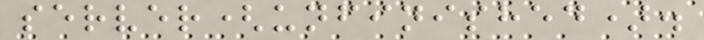server(unfinished).
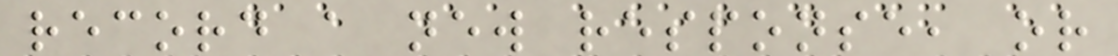record a new response, or
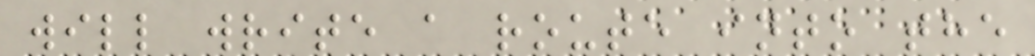will write a route into the
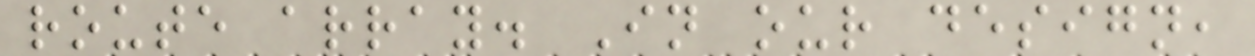route array. In our design,
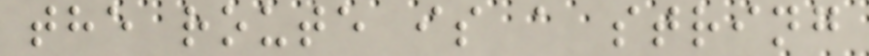the route is a string
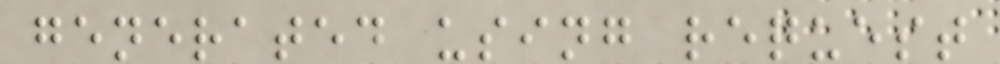generated using request
